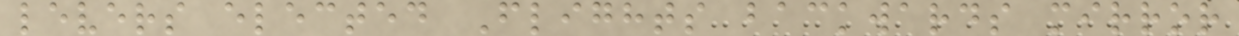levers elected Flights backwards mirror
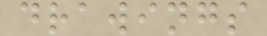drawings
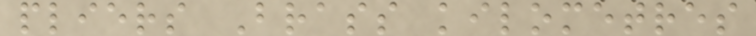pliers Brass kilometres
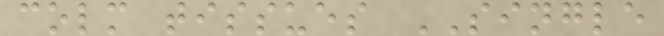colm tissues SINGLE
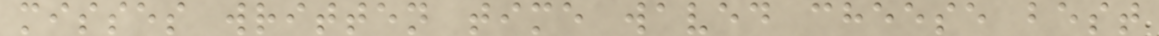misses written time waved cheese best
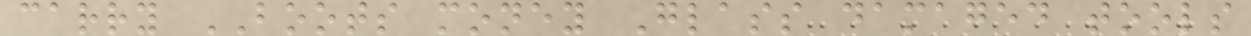carry BOOTS money Glass damaged tools
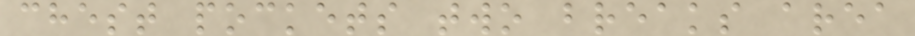chest pockets two breaks area
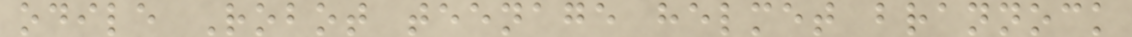odile Robot teenage helmet brannock
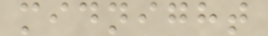midnight
